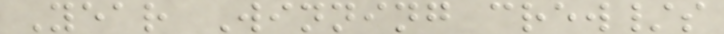Year Winning crew/s
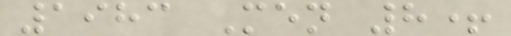1983 Men 8+
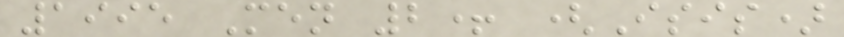1995 Men 2+ (Isis)
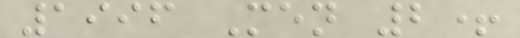1996 Men 2+
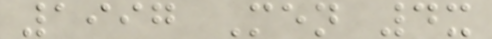1997 Men 4x
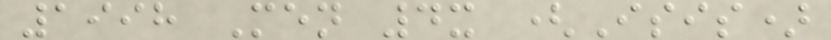1998 Men 4x (Isis)
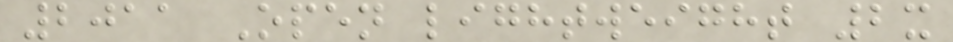2011 Open lightweight 2x
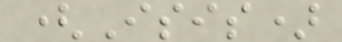(Isis)
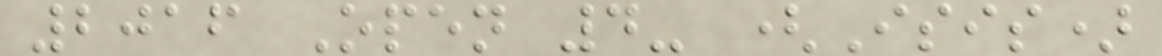2016 Open 4- (Isis)
